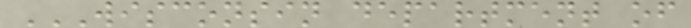WISCONSIN DEPARTMENT OF
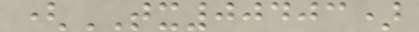(TX00403)
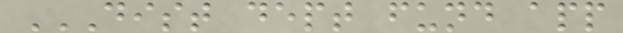DIST DEPT FUND APP
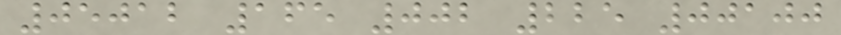05012 165 002 225 00100
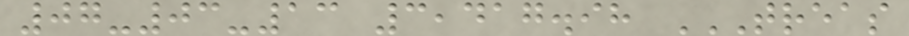07-03-13 3,417.98 TREAS
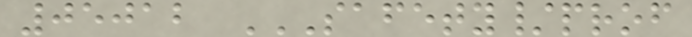05012 SAFETY/PROF
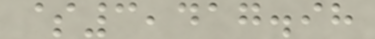$3,417.98
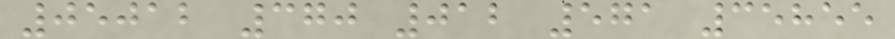05012 370 012 571 35855
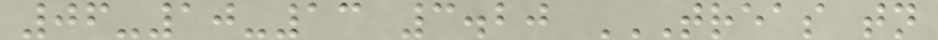06-10-13 3.20 TREAS TN
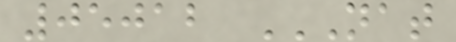05012 NAT
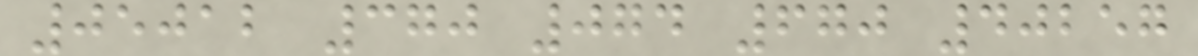05012 370 074 670 40257
